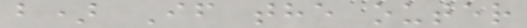b) If the outer
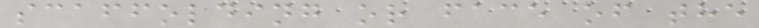scaffolding or face of the
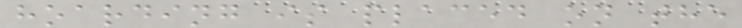hoarding is placed on the
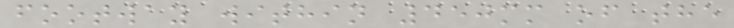footway within 450mm of the
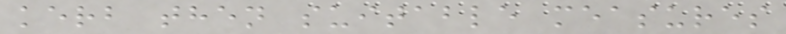kerb then suitable measures
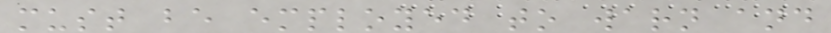must be employed to warn and
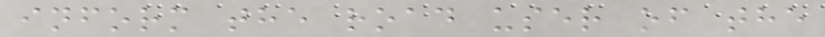inform the road user of the
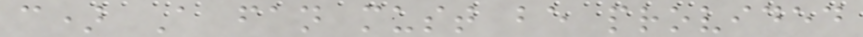c) A fan must be provided
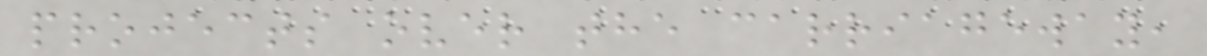projects over the carriageway,
